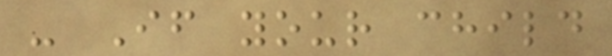- If your child
